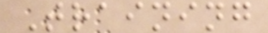Training
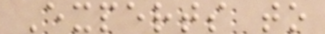Experts to
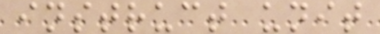instruct unit
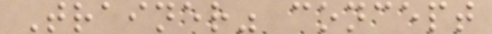Trainer" concept
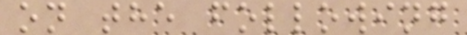on the following
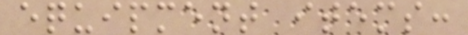equipment items:
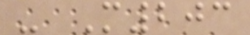- M203
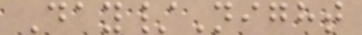Day/Night
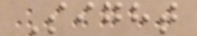Sight
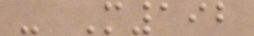- M192
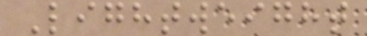Lightweight
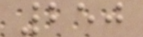250
